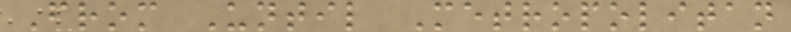From Until Metropolitan
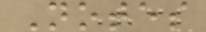Notes
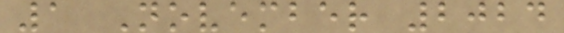1 November 2024
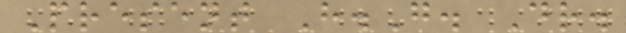Present H.G. Dr.
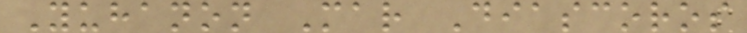Yuhanon Mar Diascoros
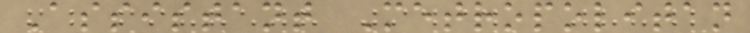Assistant Metropolitan
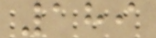189
